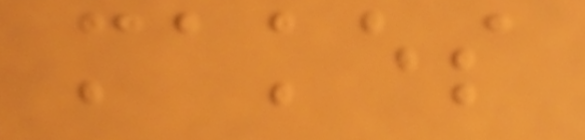makes
